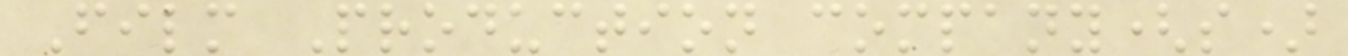Film Production company(s)
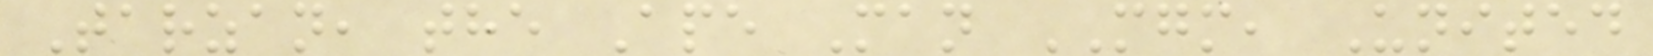Tarzan, the Ape Man MGM, United
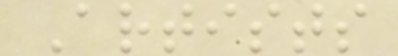Artists
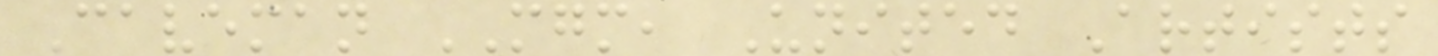Caveman MGM, United Artists
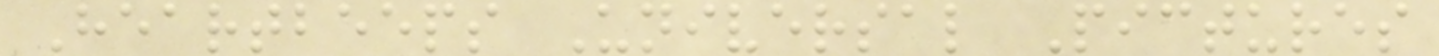Heartbeeps Universal Pictures
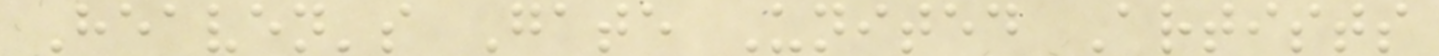Heaven's Gate United Artists
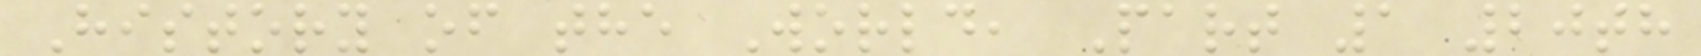History of the World, Part 1 20th
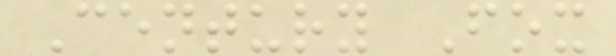Century Fox
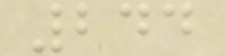244
